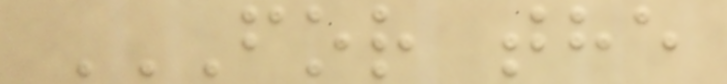FOR THE
